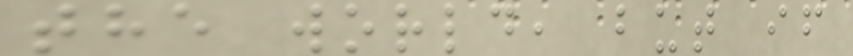the world, but if
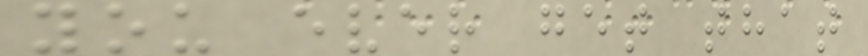you ever get that
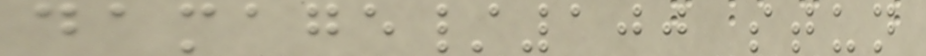damage/100 stun
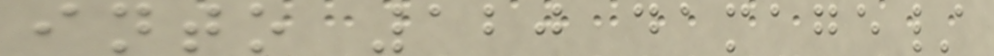into 120 damage/
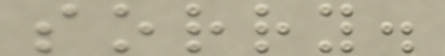sorry.
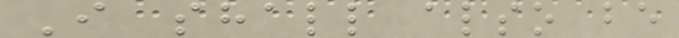I shall also be
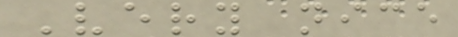Very nice
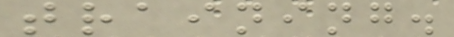training.
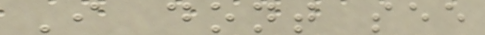I dont see
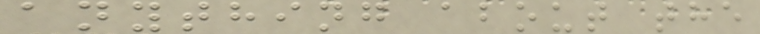anything about the
